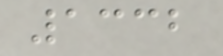1332
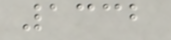1332
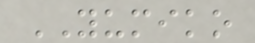YUMIKO
